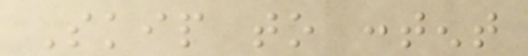Skip to content
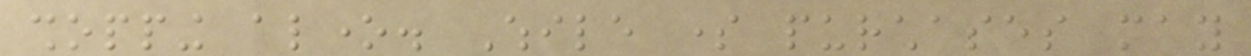shopping alone. While some purchases may
